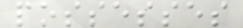possesses
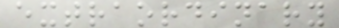extraordinary
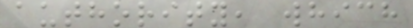authority, which
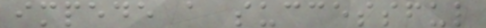impede a successful
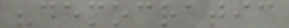"democratic
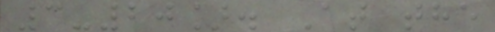3-20]. At the
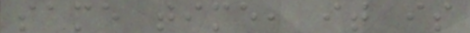same time, it is
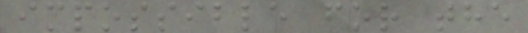impossible for the
